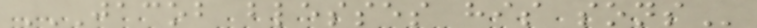JACOB BLESSES HIS SONS
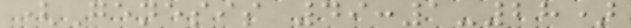(Genesis 49:1-28)
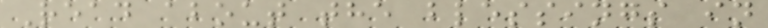Read about the blessings in
